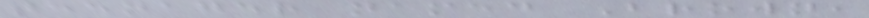teenager named Brown,
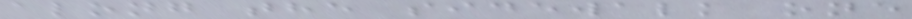along the sidewalk one
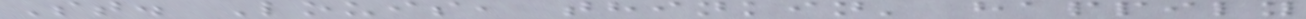St. Louis, thinkin' happily
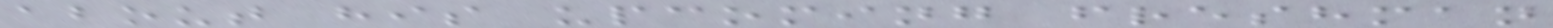about his upcoming freshman
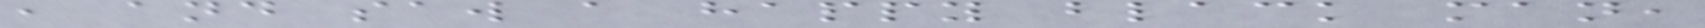, and saw a happy black man,
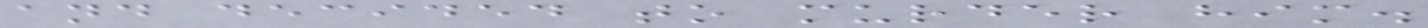and decided to murder him.
